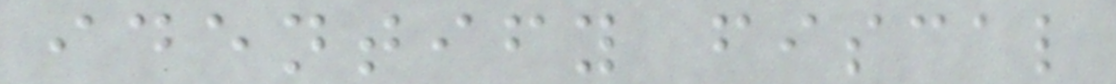identify fiscal
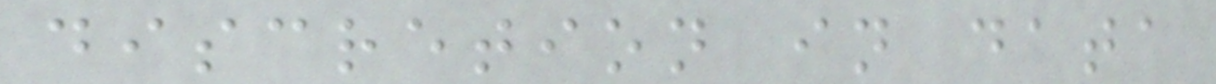discretion in data
